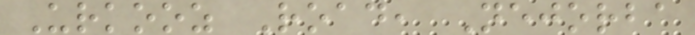Urkooz Road, Nejorba
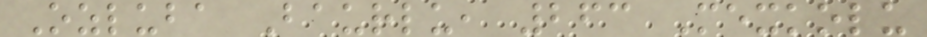Ozluba Baurlu, 263 Mexkolu
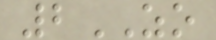2ZO
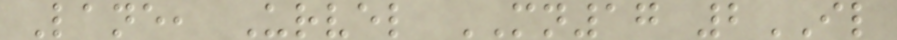Lane, Urvel MN17 2IL
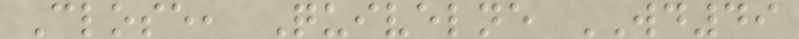Close, Quivelne WD49
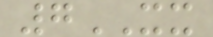7XX
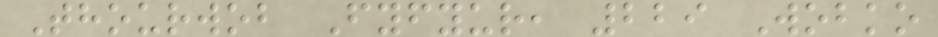Thourwob Fyfyur, 229 Wobko
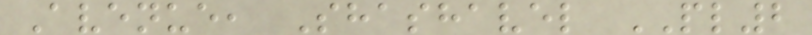Avenue, Shashavel PL2
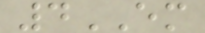4EM
